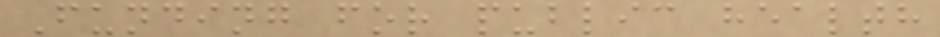Funding for public health
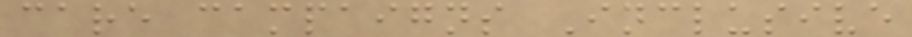care campaigns Inclusive
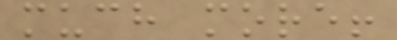much more!
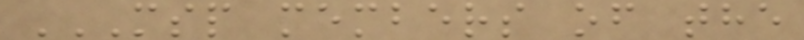MSP MEMBERS OF THE
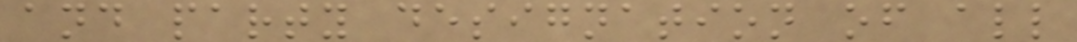and party designation of all
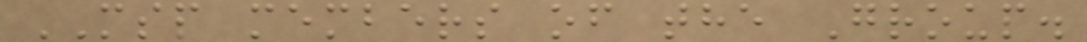MSP members of the Group.
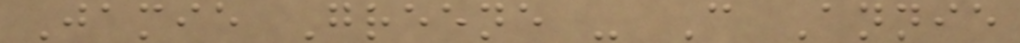Jamie Greene - C Annie
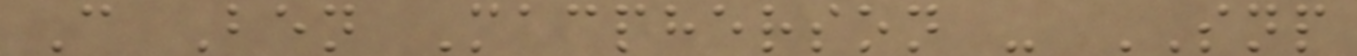C Ben Macpherson - SNP
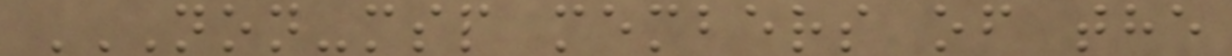NON-MSP MEMBERS OF THE
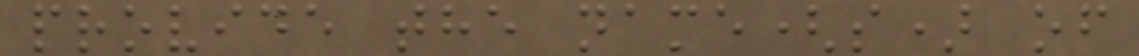provide the name(s) of
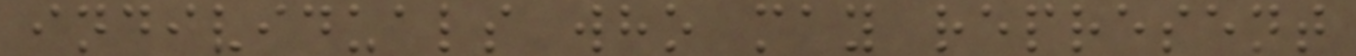individuals who may represent
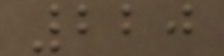220
